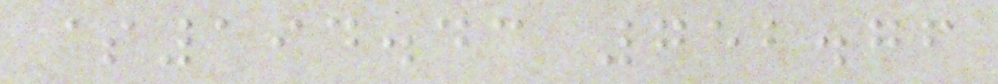$194.43 752.76
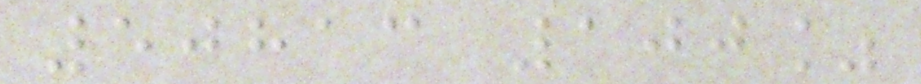50813 100%
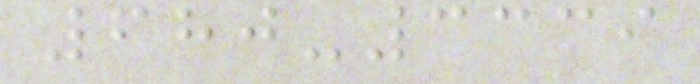680-3339
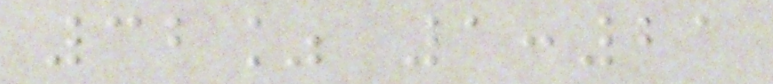32% 1:21
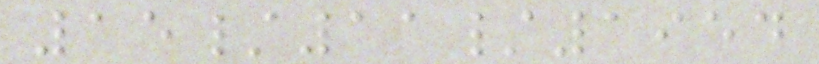15/11/1954
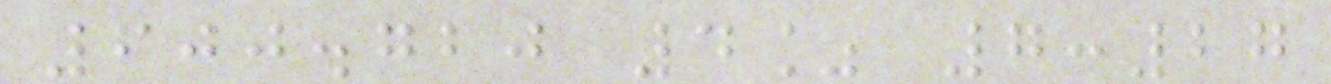600.720 4% 7:27
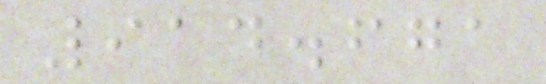914.671
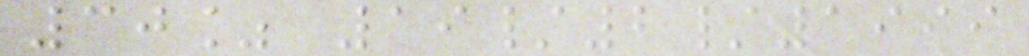30% 19/2/1999
